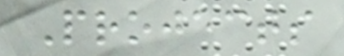Projects
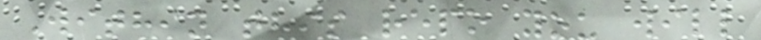Within this repo you will
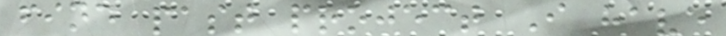find past project I have
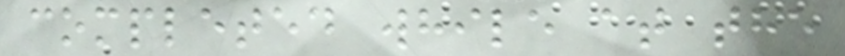completed while at the
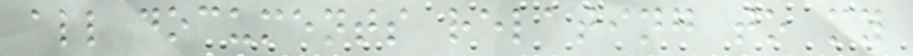all documents relating to my
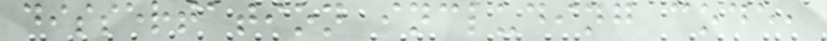dissertation including code,
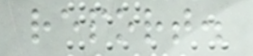report.
